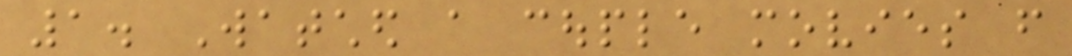1. Watched a couple movies from
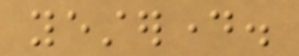yesterday.
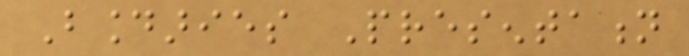Boundaries Presentation
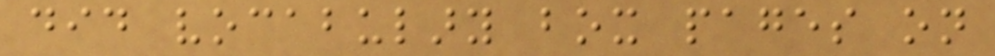did vocabulary box pages on
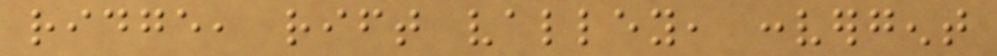ridge, rift valley, convergent
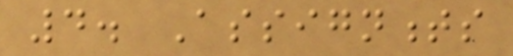4. Assignments
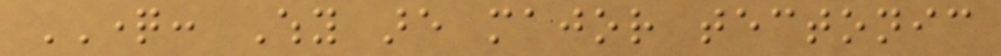QUESTION: Why are major tectonic
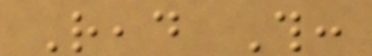Read This:
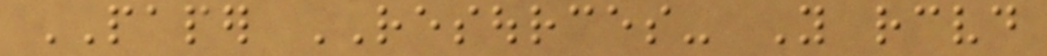PAPER RESOURCES- You received
